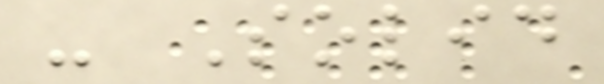- Solid
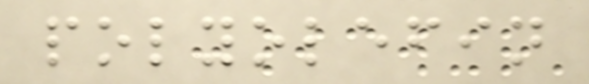polyolefin
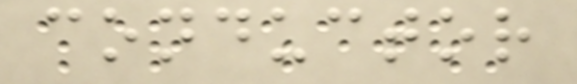conductor
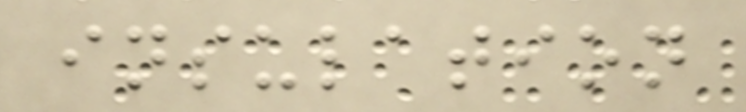insulation
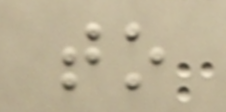to
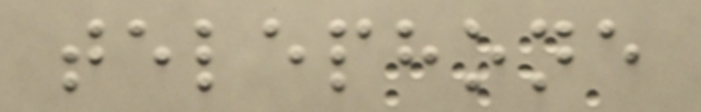telephone
